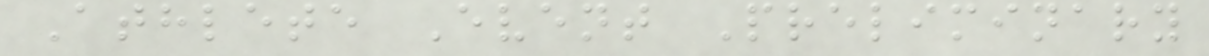Athlete Event Preliminary
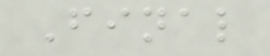Final
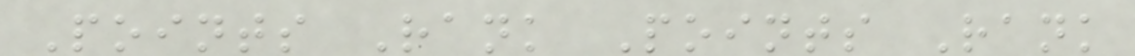Points Rank Points Rank
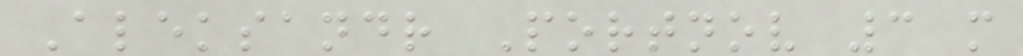Aleksandr Portnov 3 m
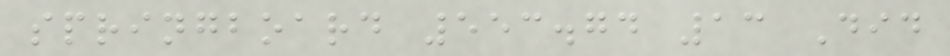springboard 553.74 13 Did
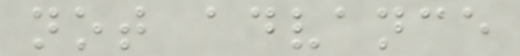not advance
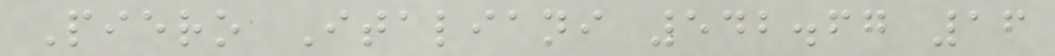Piero Italiani 542.67 16
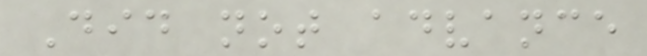Did not advance
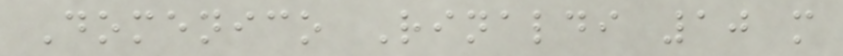Domenico Rinaldi 10 m
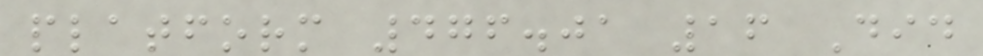platform 476.01 16 Did
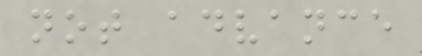not advance
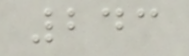243
